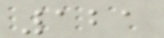121
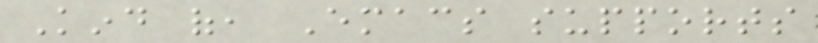Kind of, Emacs supports
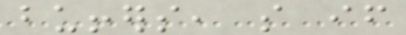buffers, so if
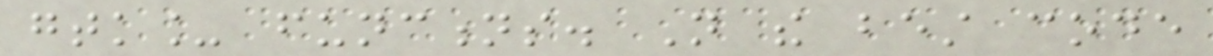gtk_ functions. Not the best code
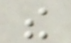the
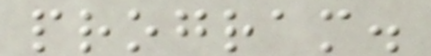program.
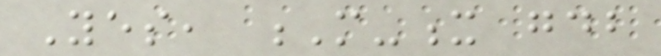Yes, M-x gdb
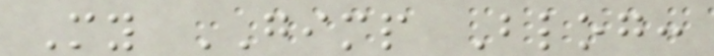My GIMP Blog:
